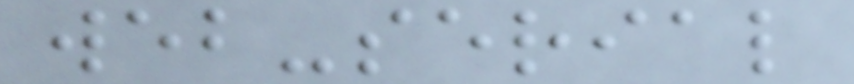web-serial
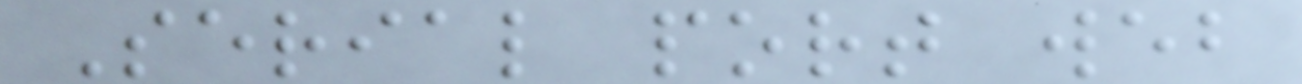Serial port web
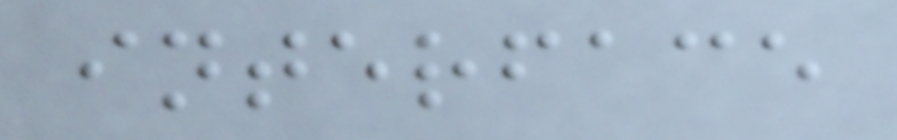interface
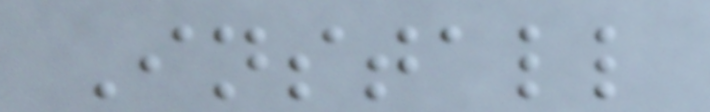Install
